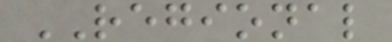REGIONAL
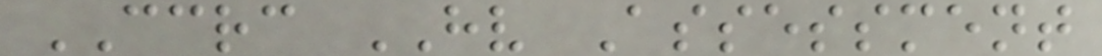CCRC HV Assessment
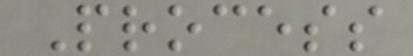Process
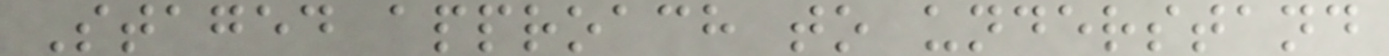Staged approach to understand
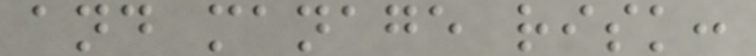and manage risk:
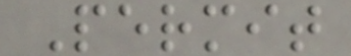Permit
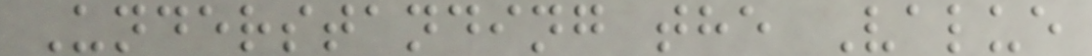Understanding the Value
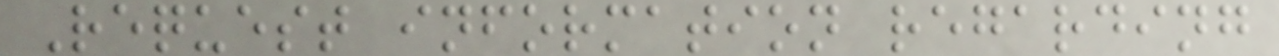Request information regarding
